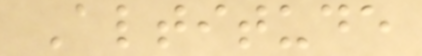Altitude
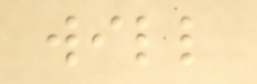will
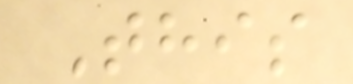This
